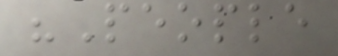"People
